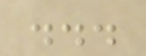...
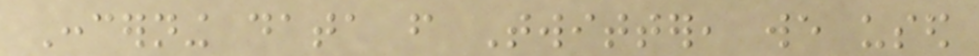Concerning data from Twitter, we used
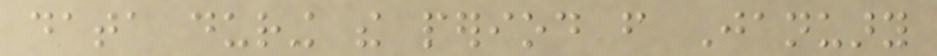data during the period from January
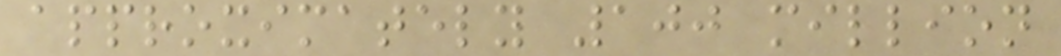approximately 100 million
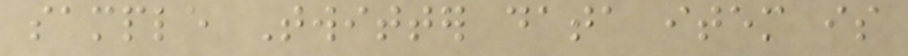sample Twitter data item is
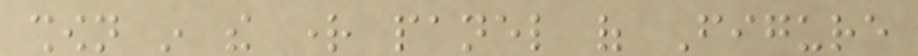shown in the right panel of Figure
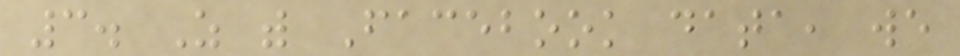3. As with Facebook data, we
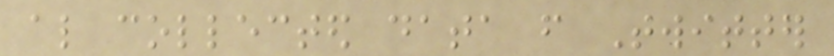also collected data from Twitter
